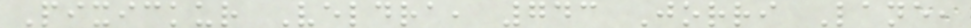Pixickur Veldra, 743 Jorri Lane,
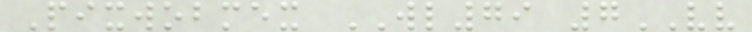Pixwobmex WL79 7VV
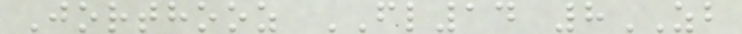Jorthooz FL14 8ZB
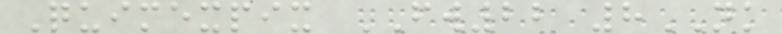Quimexpix FW22 8NK
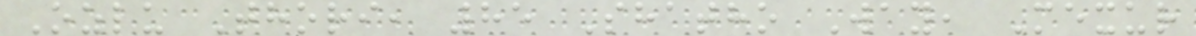Ozlu Thori, 85 Shatho Way, Mexur
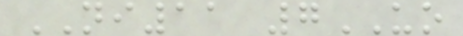NI11 7UO
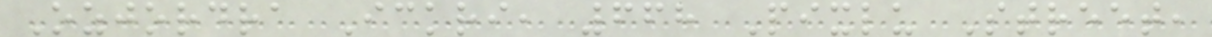Ozjordra Ickri, 668 Pixlu Street,
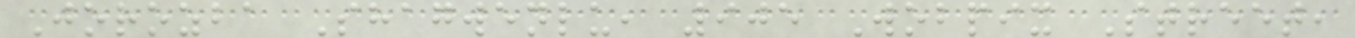Jorozba Shagwenlu, 905 Wobpix Street,
